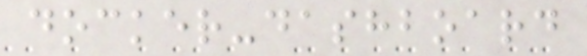docker-dashboard
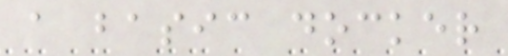a basic docker
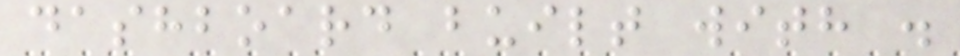dashboard built with .
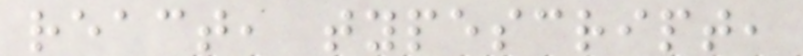react, typescript,
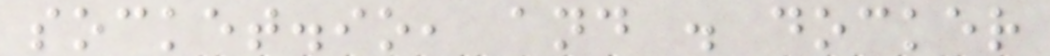socket.io, and . docker
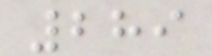289
